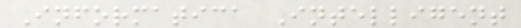Informatica Intelligent
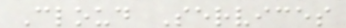Cloud Services
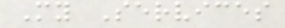My Services
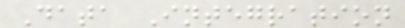Data Integration
